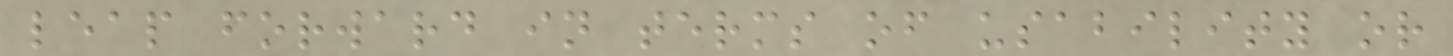leap forward in terms of usability or
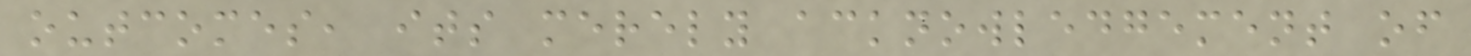outcomes, its merely acknowledgement of
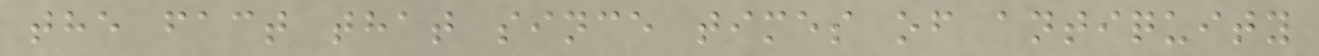the fact that since times of antiquity
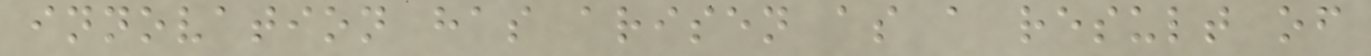innovation has arisen as a result of
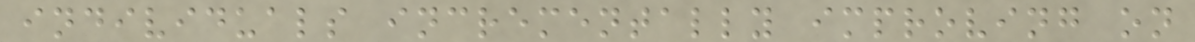individuals incrementally improving on
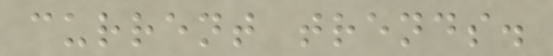current trends.
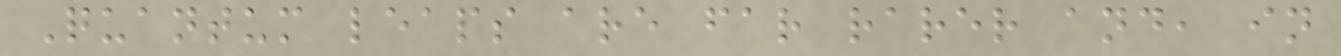Quantum leaps are far rarer and, in
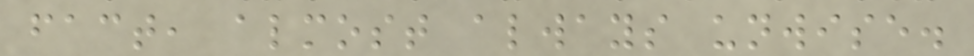fact, almost always unwise.
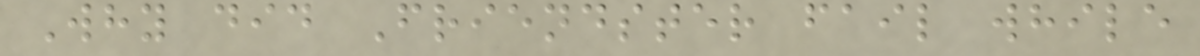Why did Friendster fail while
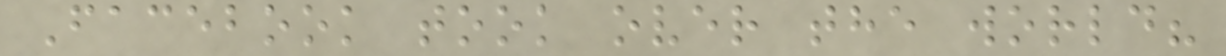Facebook took over the world?
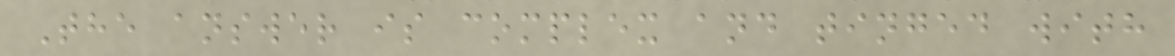The answer is complex and tinged with
